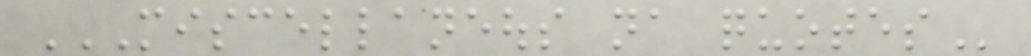MISCELLANEOUS NA QUOTES
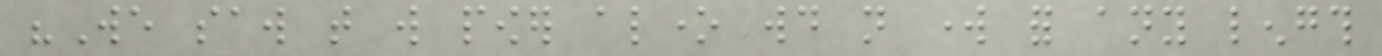"We saw that will power alone would not work for any length
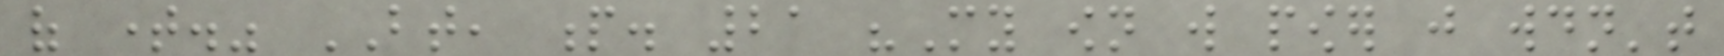of time." BT, p. 21 "My own will power just wouldn't
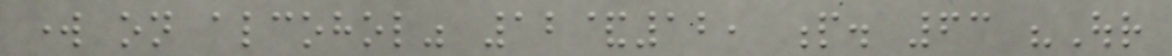work on alcohol" 12&12, p. 63 "Our
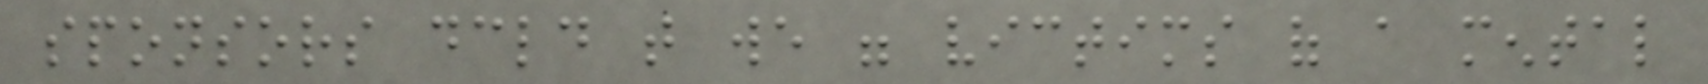sponsors declared that we were victims of a mental
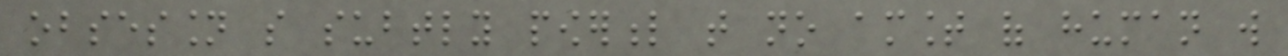obsession so subtly powerful that no amount of human will
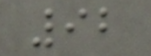92
